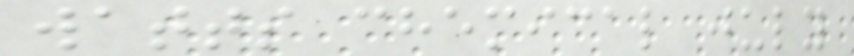watts chemical july
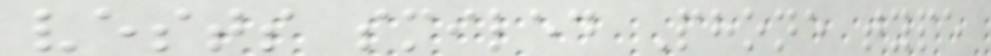vests smiled Phone type
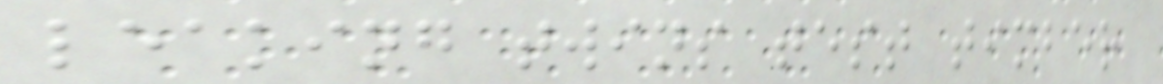leaking twins test timber
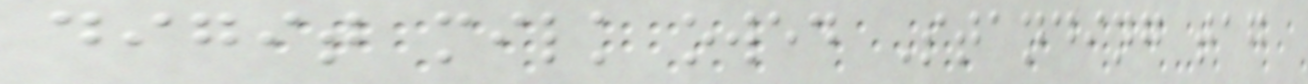digit milk owed Standing tag
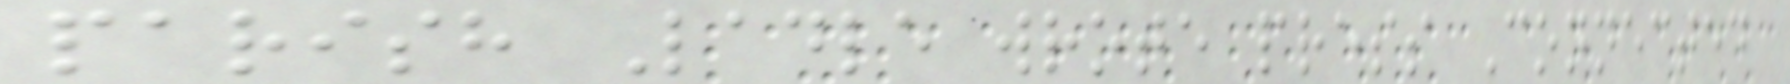parish Ladle wrote press Connected
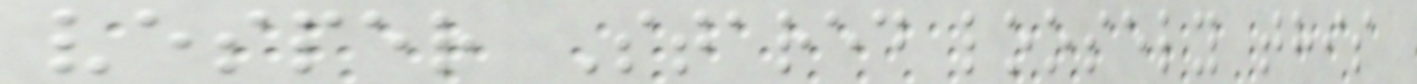vesper Stared loosely this
